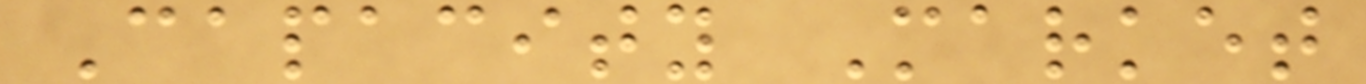Capacity Market
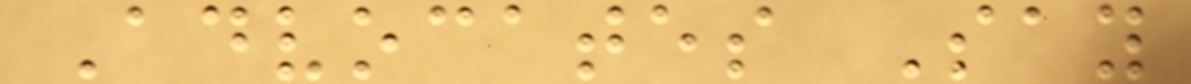Advocates Say
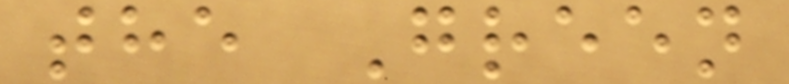the Green
